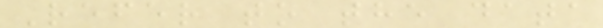Refer to the data
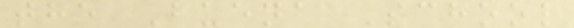the Buena School
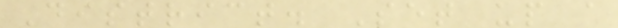District. Set up a
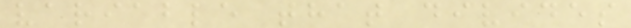variable that divides
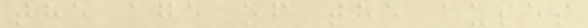the age of the buses
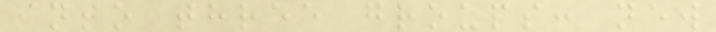into three groups: new
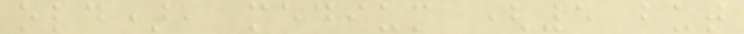old), medium (5 but
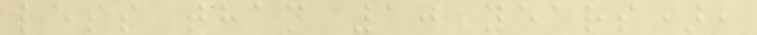less than 10 years),
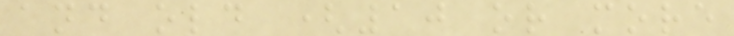and old (10 or more
